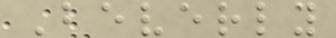Beverly
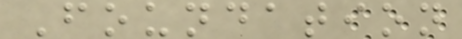Foundation
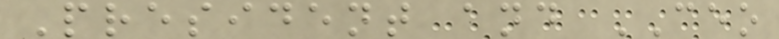President and CEO
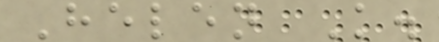Helen K.
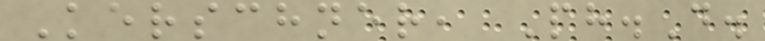Kerschner, Ph.D.
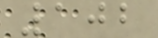102
